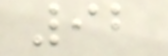92
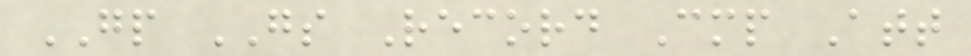GP GS Record Cmp Att
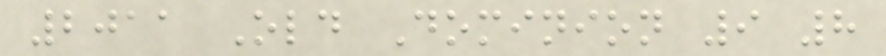2011 Old Dominion 9 8
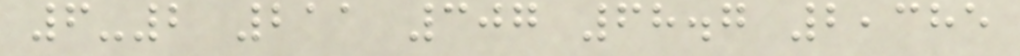6-2 211 307 68.7 2,385
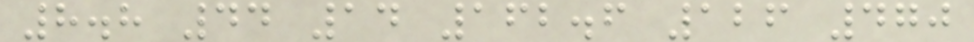8.8 44 14 162.6 126 470
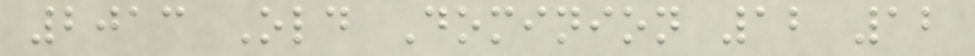2013 Old Dominion 12 12
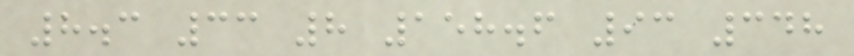8.3 33 8 158.6 93 348
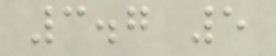3.7 5
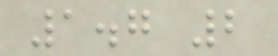1.7 2
